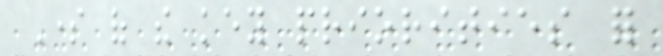Some of the key priorities for
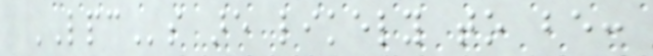LPCs are likely to be:
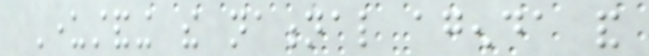Understanding the national agenda and
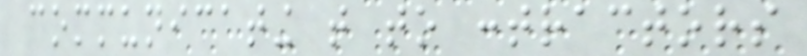communicating that to contractors
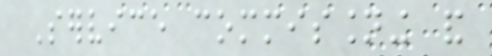Service commissioning and
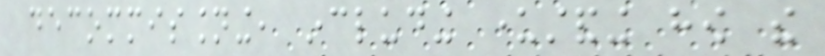decommissioning, including understanding how the
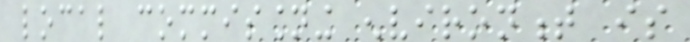local commissioning environment is
